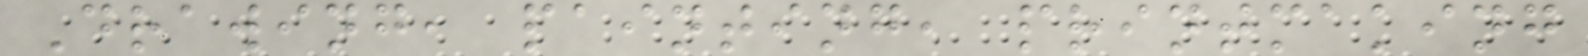Drawing, painting, printmaking
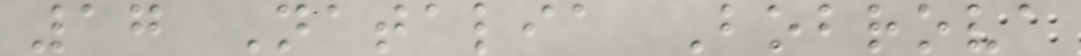17 Natalia Bobrova
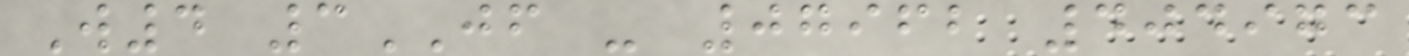W4 3JF - 07962 404973
